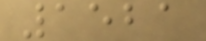1521
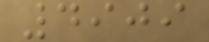4909
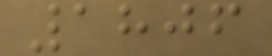1806
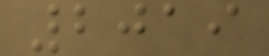2019
